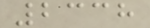2338
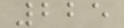225
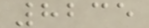8235
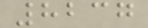8237
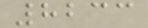8233
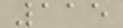115
